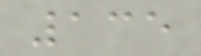135
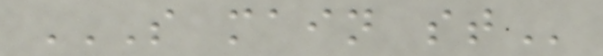S MAIN ST
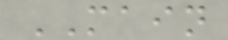MAIN
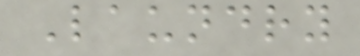Laundry
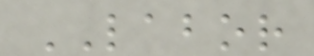LABOR
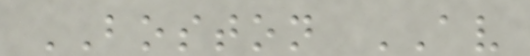BOSTON AV
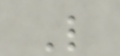L
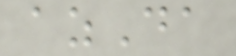azDa
